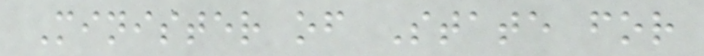Minister of State for
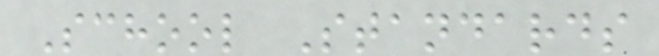School Standards
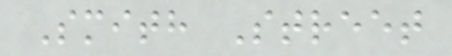Smith Street
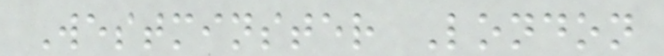Westminster London
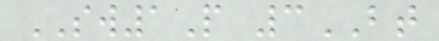SW1P 3BT
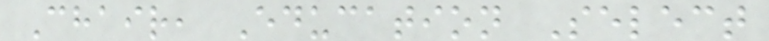Chair, Education Select
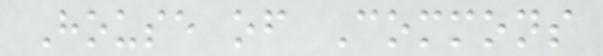House of Commons
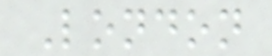London
